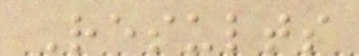Results
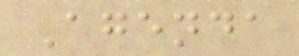Agenda
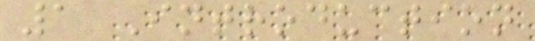1 Introduction
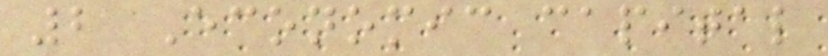2 Economic capital
